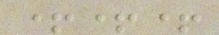+++
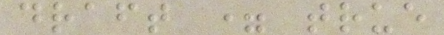draft = true
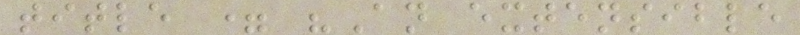title = "An extensible
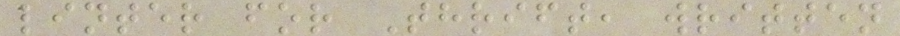linter for Thrift, written
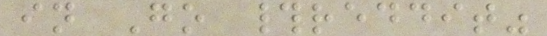in Go #reddit"
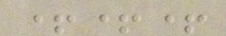+++
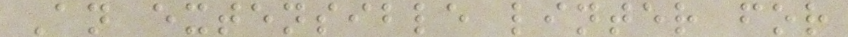An extensible linter for
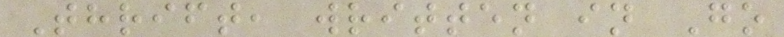Thrift, written in Go
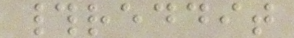#reddit
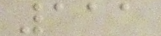111
